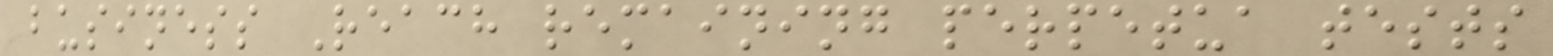business Reach remaining perpetua tests
